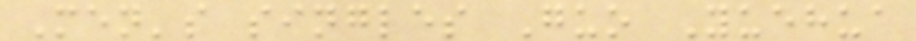Men's singles Guo Yuehua
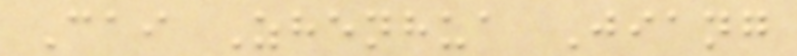Cai Zhenhua Jiang
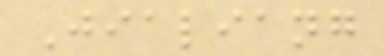Jialiang
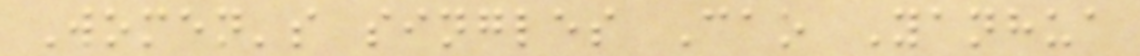Women's singles Cao Yanhua
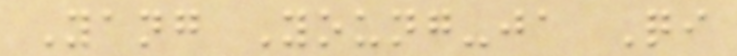Yang Young-ja Qi
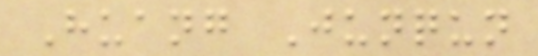Huang Junqun
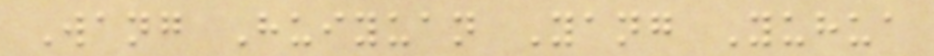Wang Huiyuan Yang Yuhua
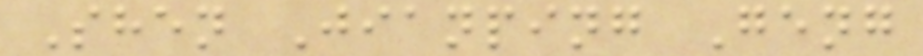Shen Jianping Geng
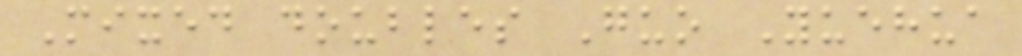Mixed doubles Guo Yuehua
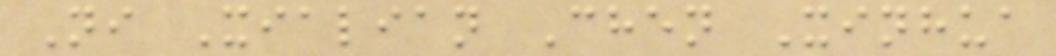Ni Xialian Chen Xinhua
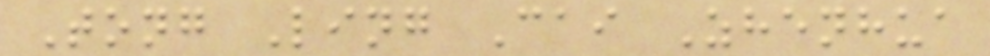Tong Ling Cai Zhenhua
